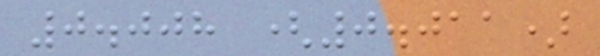0.008 (0.011)
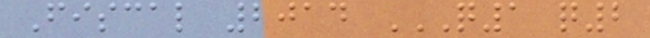Fiscal 2014 Q1 Q2
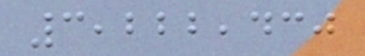3,222,430
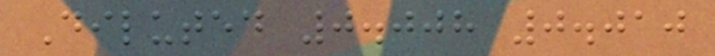Diluted 0.008 0.010
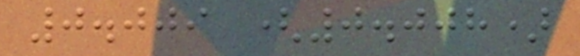0.009 (0.008)
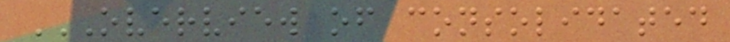OVERVIEW OF CONSOLIDATED
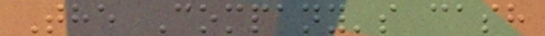The Company's cash
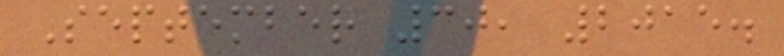September 30, 2015.
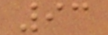93
